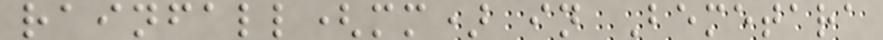rainfall(mm) in Bemetara
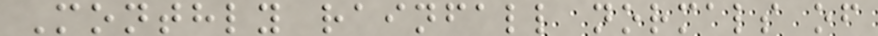Monthly rainfall normals of
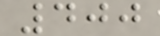400
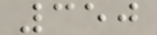350
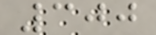300
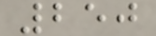250
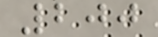200
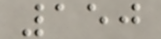150
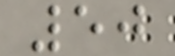50
